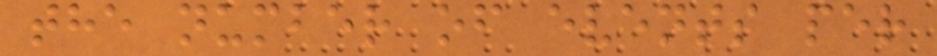the number of events per
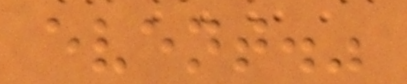event."
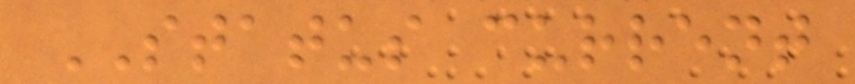STATUS current
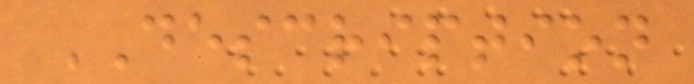DESCRIPTION
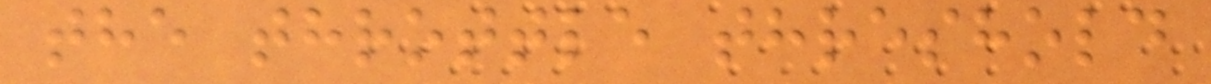the throttle threshold
